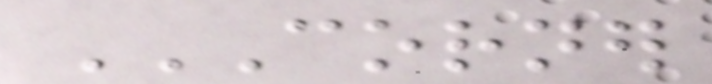CORNER
